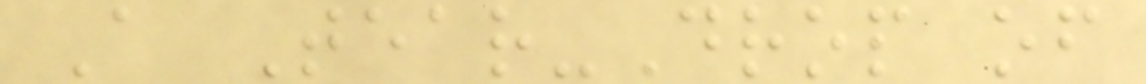A Tear-Drop of
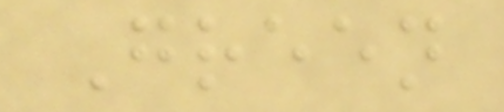Green
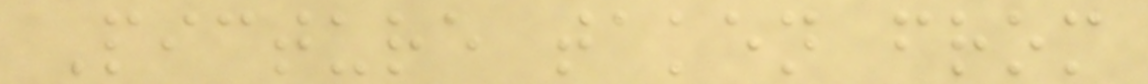Picture taken from
